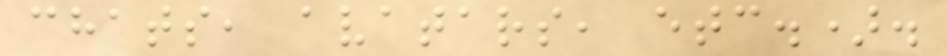chats, avatars, etc.).
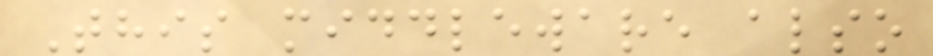This middleware also
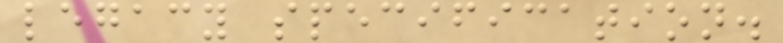legacy specification.
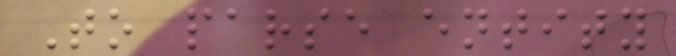To parse entity
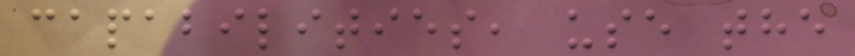capabilities, use the
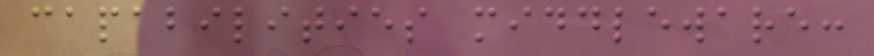capabilities middleware:
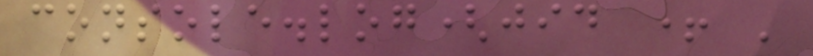console.log(jid + '
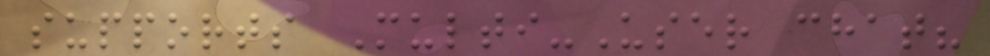supports Multi-User chat?
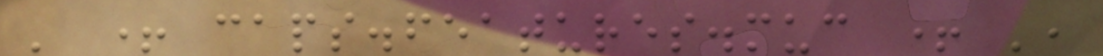' + caps.features.muc + ',
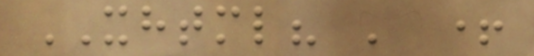XHTML? ' +
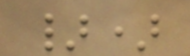})
